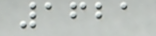1621
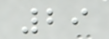29
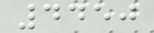4450
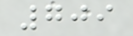709
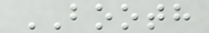BOOTH
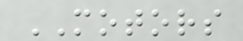MOTORS
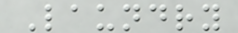Laundry
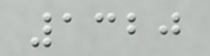1320
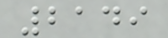2149
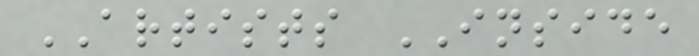ARTISTS INSIDE
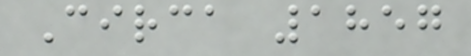Circa 1857
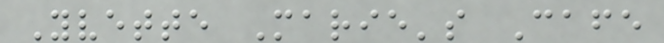Yvette Marie's Cafe
